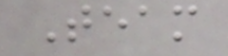Team
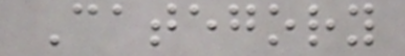Category
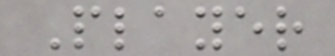Player
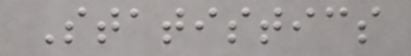Statistics
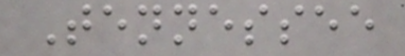Tennessee
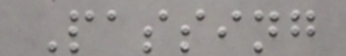Passing
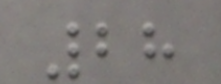28
